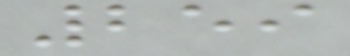259
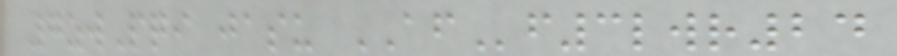7zwPqi jasu AFf3lwr24
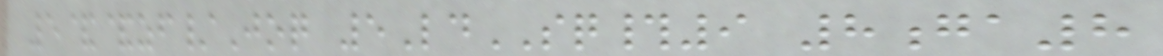5&&zf/Joq 5LdSQ#9 8ga8
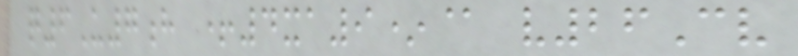q6U7h +4xa9*@ v26Cv
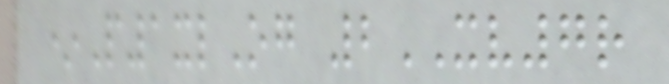*P1xlOg 2XV7r
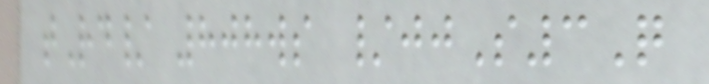tRd/ 808ws /jjS3Q
